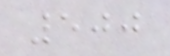500
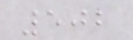502
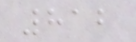812
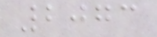2073
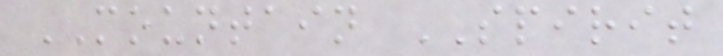MOUNTAIN SPIRIT
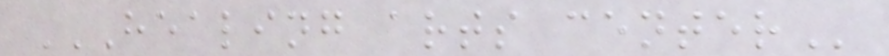HEALING ARTS CENTER
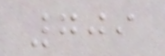709
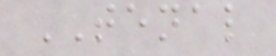TENAL
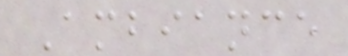Ambiance
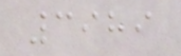3989
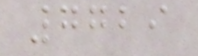7729
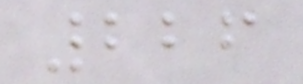226
